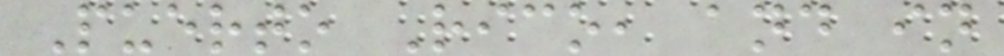Puerto Rico, and in
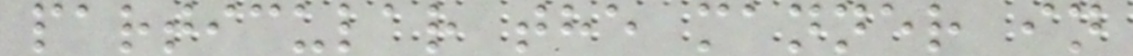particular the manner in
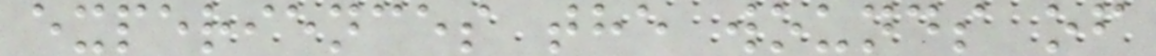experiences the wounds of
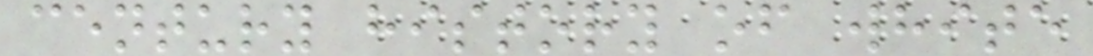century history of white
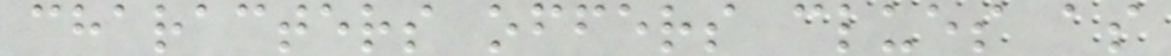characters offers clues as
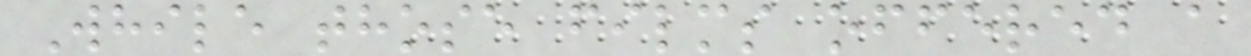While those films offered a
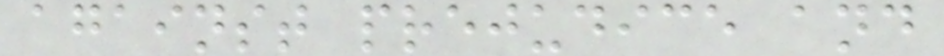against prejudice and
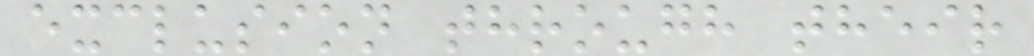exclusion through their
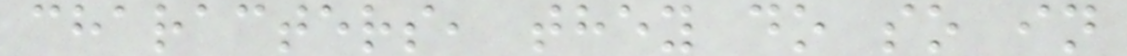characters, they do so in
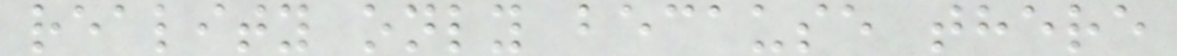reality only because there
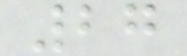27
